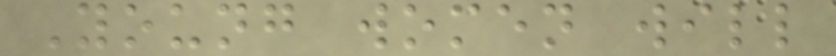Young women will
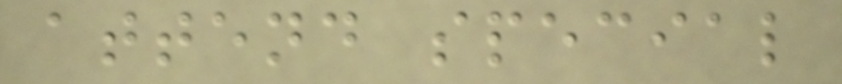attend special
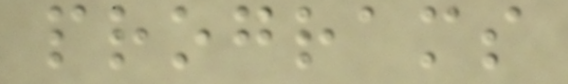programs
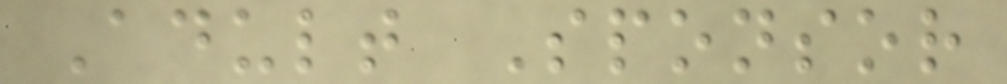Adult Sponsor
